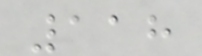118
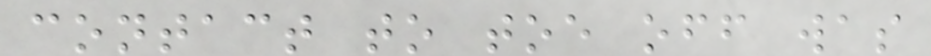contact to toe off was
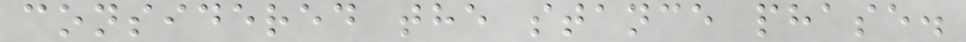considered the stance phase.
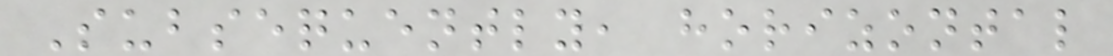Subsequently, horizontal
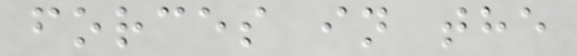forces in the
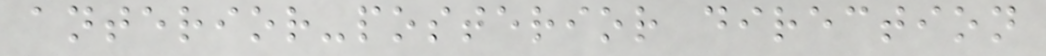anterior-posterior direction
